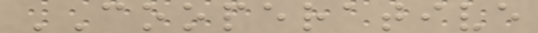COOPERATIVE
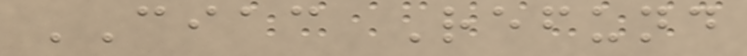CIAC Refund
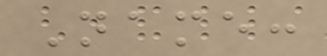Name:
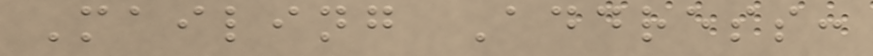Mailing Address:
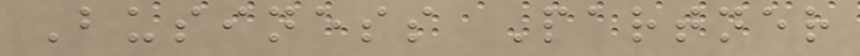Business Partner
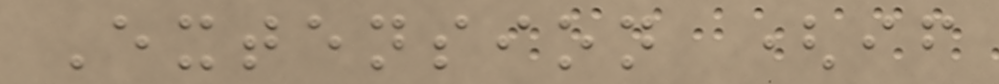Extension (if
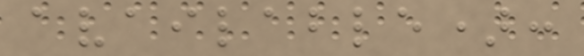available):
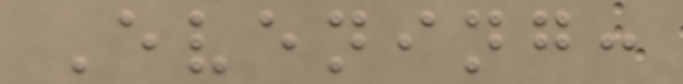Evening:
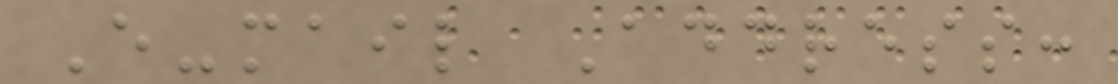E-mail Address:
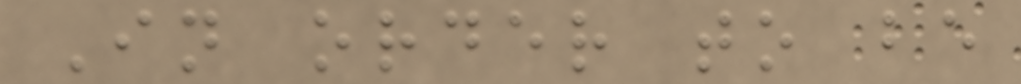In order to be
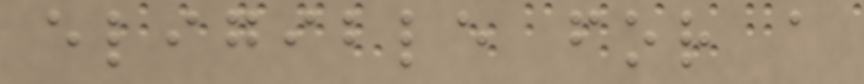eligible for a
